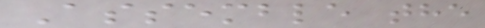Assemble the
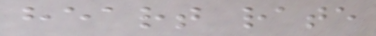heart rate
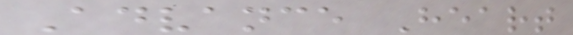Advance Heart
